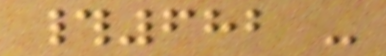#682 -
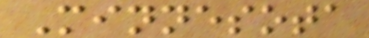Minnesota
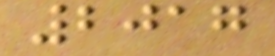2017
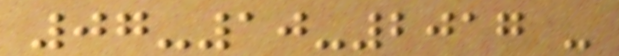07-10-2017 -
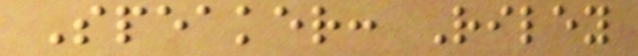Speaker: Riley
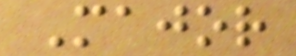Major
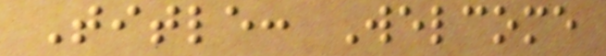Title: Welcome
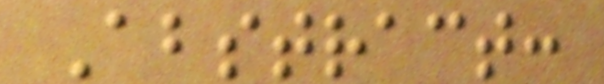Abstract:
